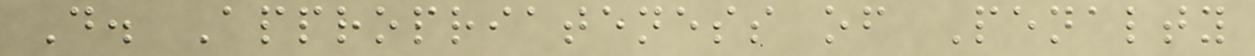D. Appropriateness of Penalty
